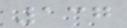137
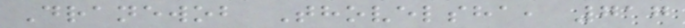Dranewob Thovelsha, 717
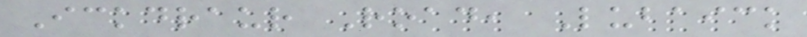Ickdraur Road, Lubaick
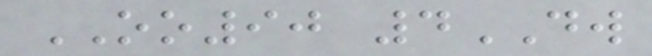OO90 4DW
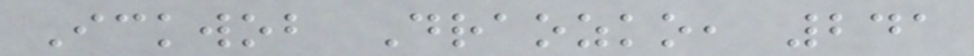Ickwob Draozko, 241
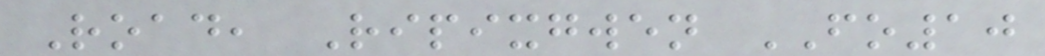Road, Ripixgwen FO10
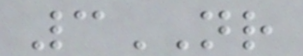3NR
